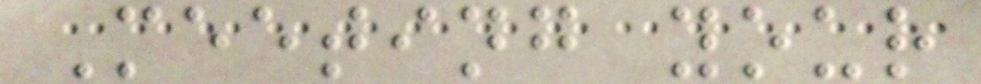Meeting your
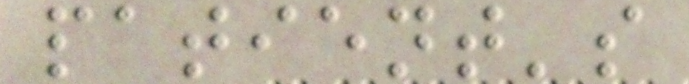patient's
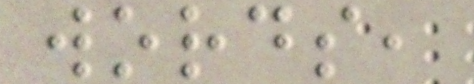words,
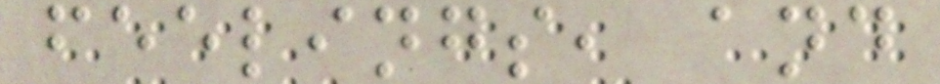feelings, and
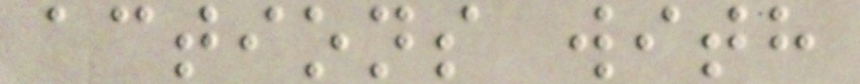actions with
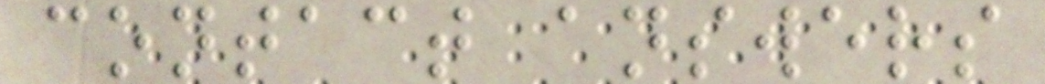contact answers
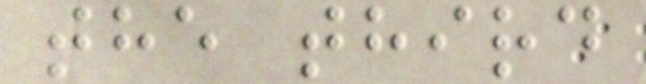the third
